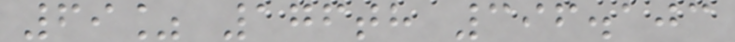69% 176th 396.103
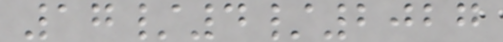17/4/2027
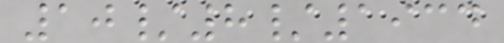10/8/1934
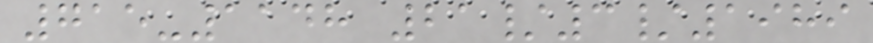715-1148 21/3/1989
